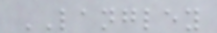LANGLEY
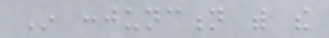In conjunction with the
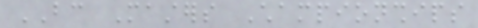BC Masters Championships
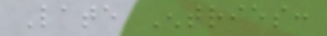Late Entries:
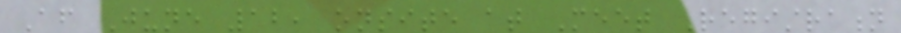After June 12, onsite at Meet Registration
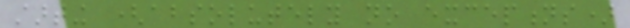starting (absolutely no exceptions)
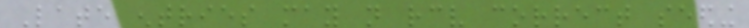Late entries may not receive correct seeding
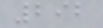292
